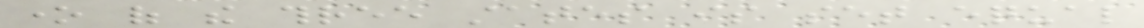one of the three states is set equal
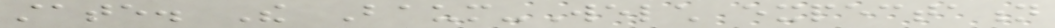state. The Baum-Welch expectation
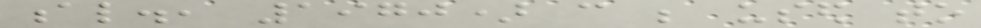al., 1970) can be used to
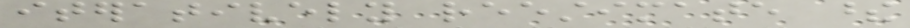iteratively reestimate these
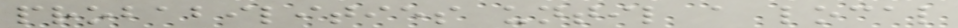probabilities until a local
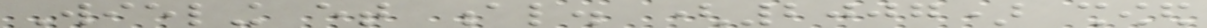Wieling et al. (2007) showed
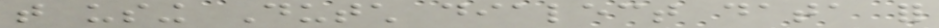that using Dutch dialect data for
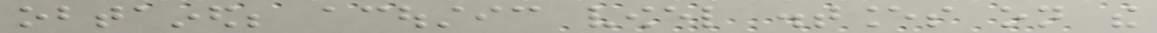obtained; acoustic vowel distances on the
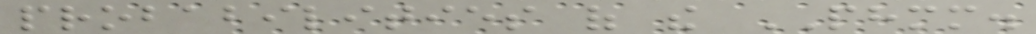probabilities of the PHMM.
